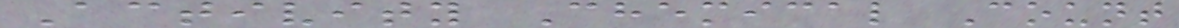Activity Chemical Count
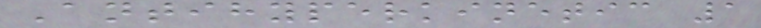Antihyperkinetic 1
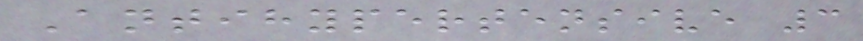Antihypertensive 3
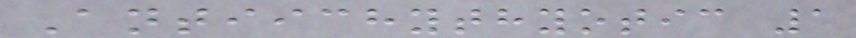Antiichythyotic 1
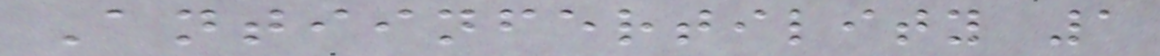Antiinfertility 1
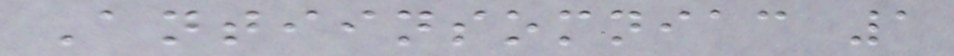Antiinsomniac 1
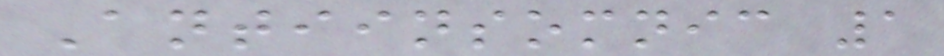Antiinsomnic 1
